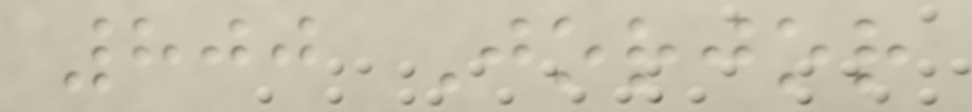800 Jorjor
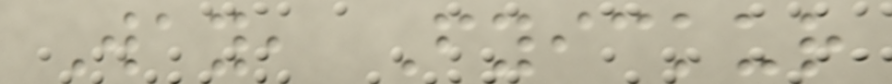Way, Fyickur
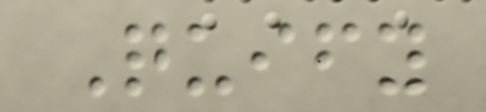Quify
